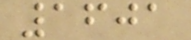1601
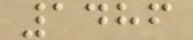1486
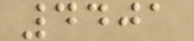4401
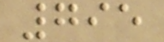795
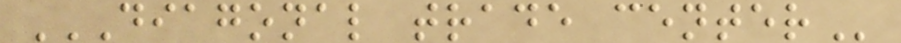DIAGONAL TRADE CENTER
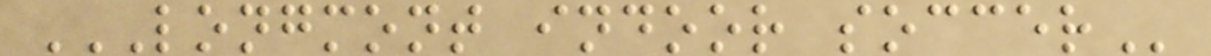LONGMONT INDOOR SOCCER
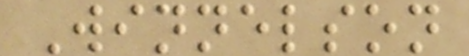Winnelson
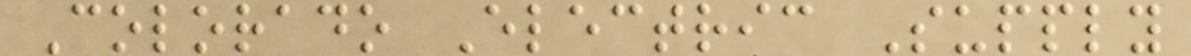Colorado Electric Supply
